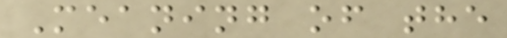Meaning of the
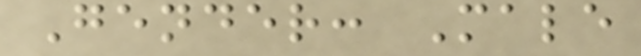Gender: Male
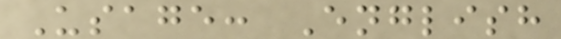Usage: English
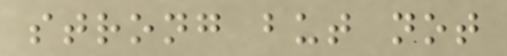strong but not
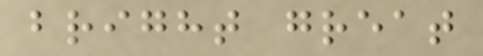bright great
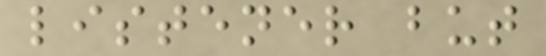listener but
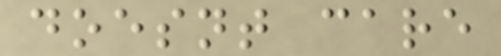doesnt care
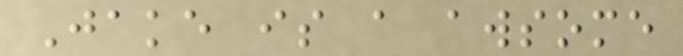Jake is a awsome
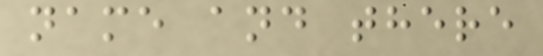name and there
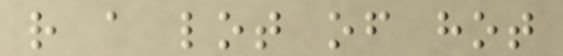r a lot of hot
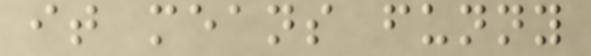it means funny
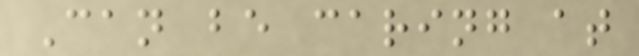Can be caring at
